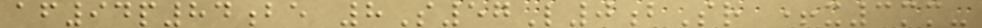af94p84be 8S57L0bSr +x3mm-
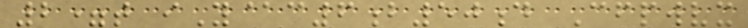2=t iY@c6b50d Cfpwvx
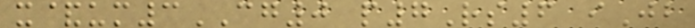x&um3CG0 p7Rs6 iJb
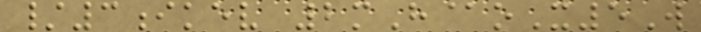/3ikev 2mH@oX5W
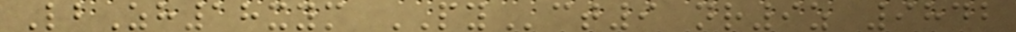LbZh18xym PYct9 nr9z 9842
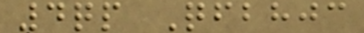4qp Qfbhjc
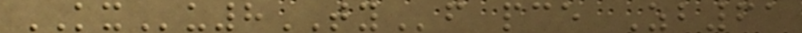KXu8TYf pce Zb61
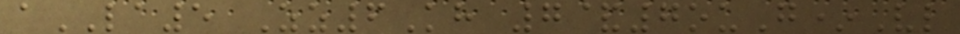aLA5 Zz6Kh 7&7ouG*Vl
